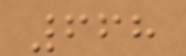668
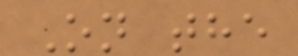On the
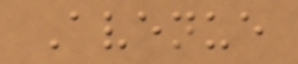Avenue
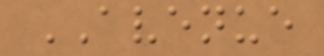AVENUE
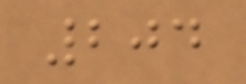204
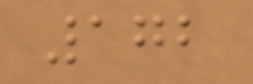172
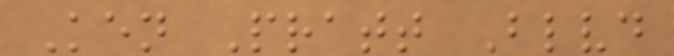Ken Pratt Blvd
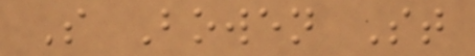S Bowen St
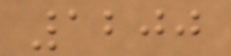1200
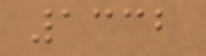1332
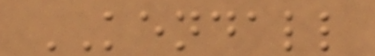KENDALL
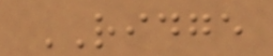RIDGE
